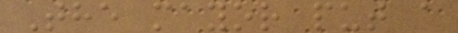The mayor put a
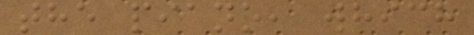the piano, which
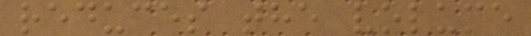reduces the volume
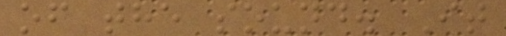of the sound. It
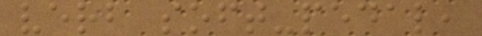verb soft-pedal,
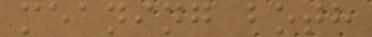meaning both
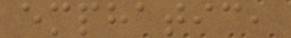emphatic,
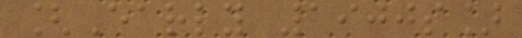[Early 1900s]
